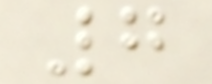7
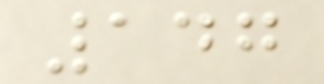147
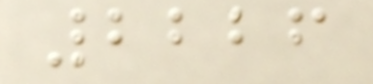2226
